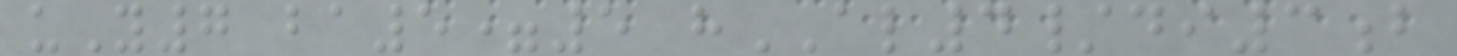uY7 ba5=5 hAL4/di3b
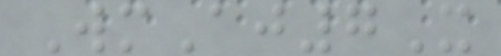WmAj7X
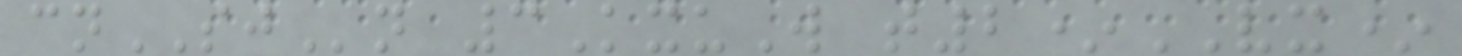cnSJn 3KxuW t2*VX*
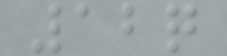12q
